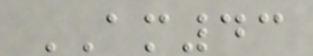AM43
